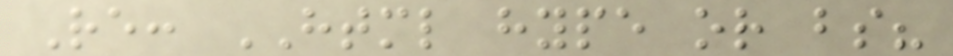Re: HTML hype or bs?
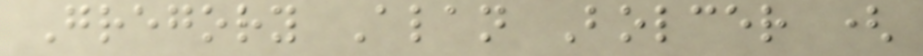Gregory Alan Bolcer (
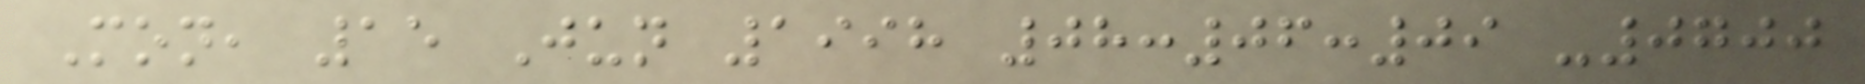Mon, 15 Jun 1998 08:06:09 -0700
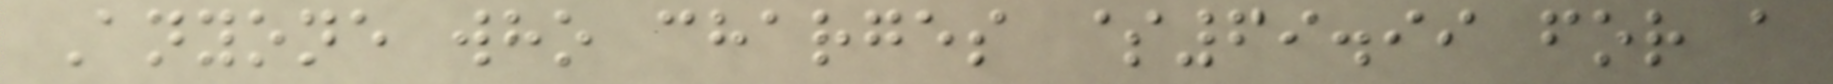Anyone who charges $69.99 for a
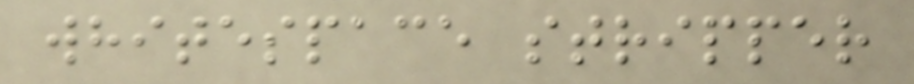whitespace stripper
